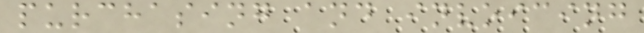purchasing and invoicing
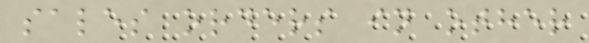sales orders in other
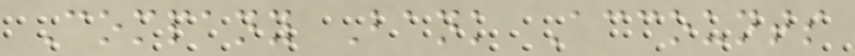Company Bank Accounts
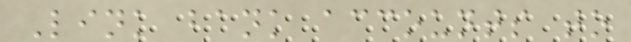Link bank accounts to
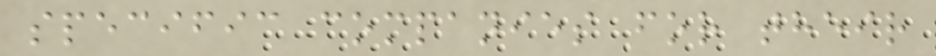specific companies for their
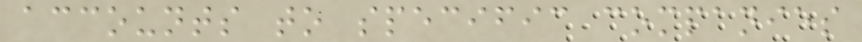accounts to specific companies
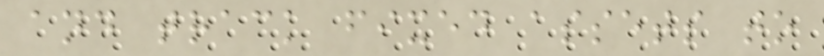and track fixed assets to
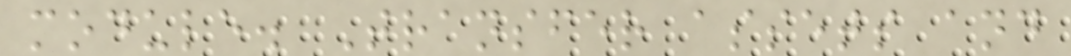module. Transfer assets and
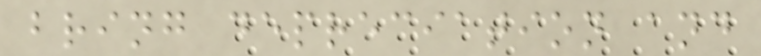bring depreciation and
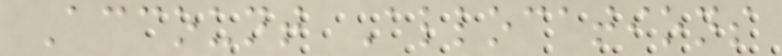Account Allocations
